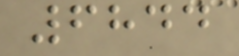6844
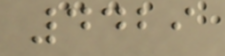4429
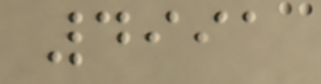4991
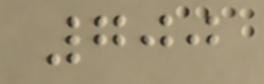700
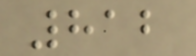812
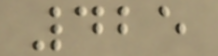425
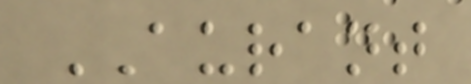AURANT
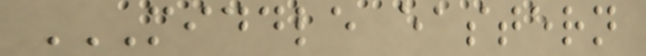MIDDLE EASTERN
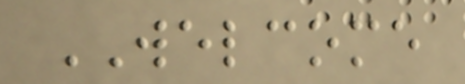WELCOME
